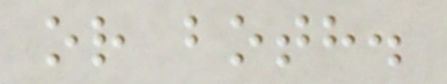or both.
